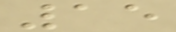15
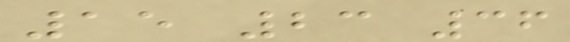15 23 36
